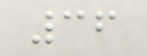36
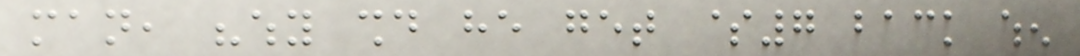man, "why should he get $7 back when
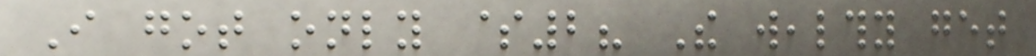I got only $2? The wealthy get
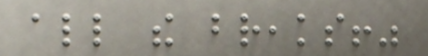all the breaks!"
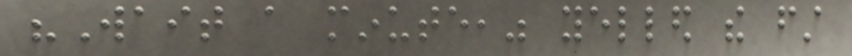"Wait a minute," yelled the first
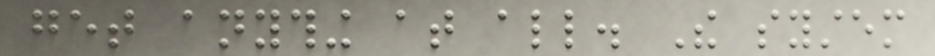get anything at all. The system
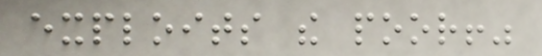exploits the poor!"
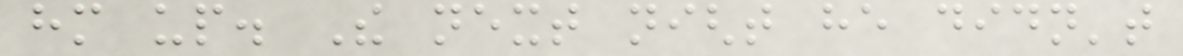him up. The next night he didn't
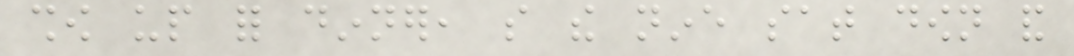show up for dinner, so the nine sat down and
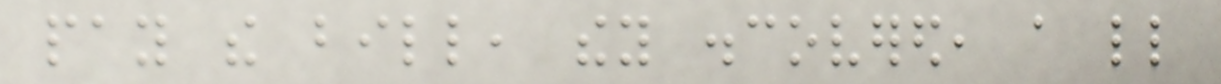pay the bill, they discovered, a little
